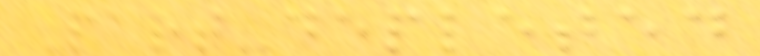Part-depleted
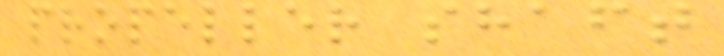propeller shaft
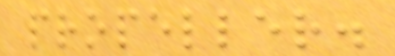propeller.
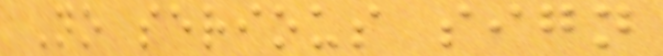No serious sign
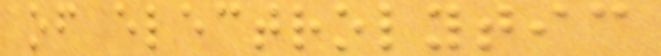of electrolytic
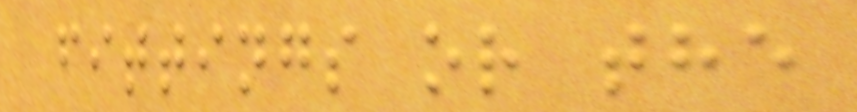fittings or the
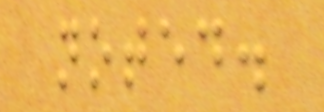noted.
